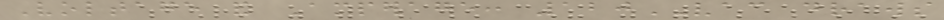Voltage and Amperage: 120VAC draws
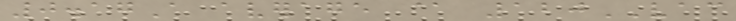0.17A average @ 120VAC
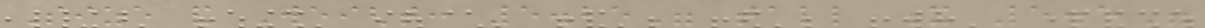Size and Weight: 5.25" tall x 5.5"
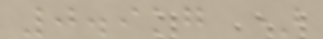0.9kg )
